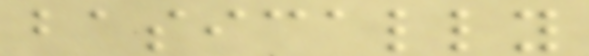basically
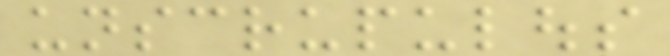unscrupulous
